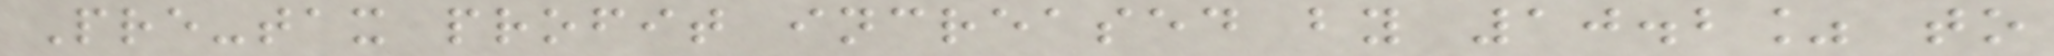Pre-tax profit increased by 10.2% to
